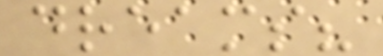dreams?
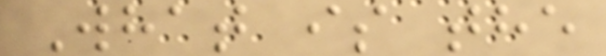What is the
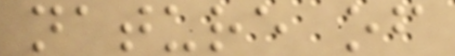nature of
